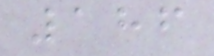186
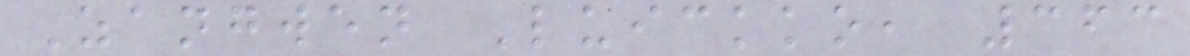Zangwen Luickko, 363
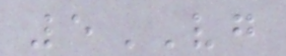5VG
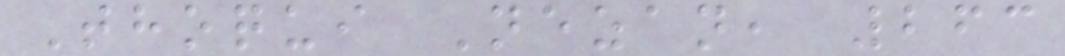Thoqui Nezan, 263
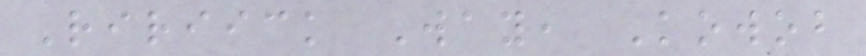Ririick Way, Kowob
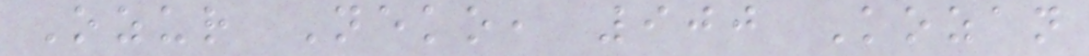Ozur Neko, 900 Kozan
